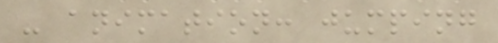- animation: jumping
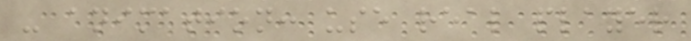- animation: use real player
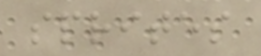sprites
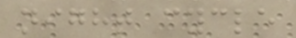night cycle
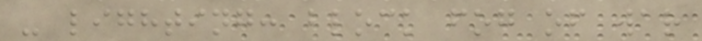- lighting: block fog of war
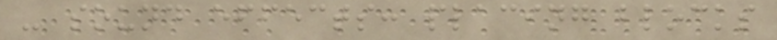- sound effects: placing blocks
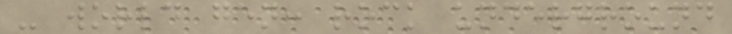- world gen: rock underground
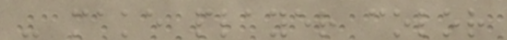- make player color
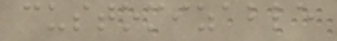customizable
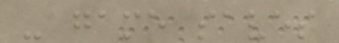- game saves
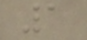1
